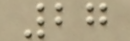27
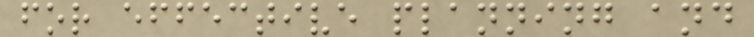for effective planning and
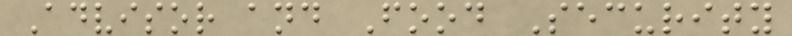Advisor and Food Security
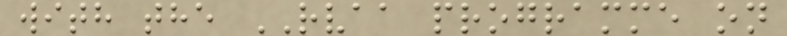with the RVAA programme on
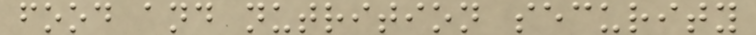food and nutrition security
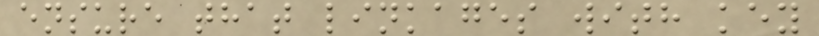ensure that linkages with key
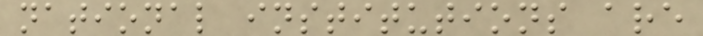national institutions are
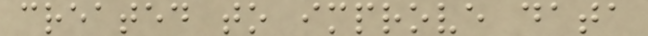created to improve data
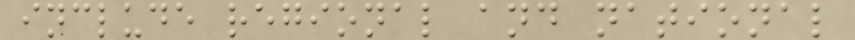include regional and national
